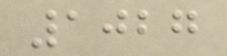1027
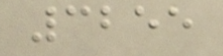3255
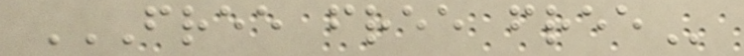FREE FREE FREE
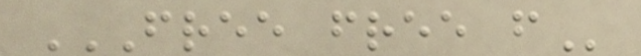FREE FREE F
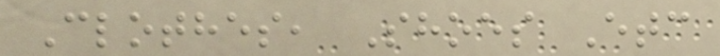Clothes, Shoes Etc
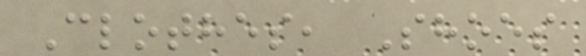Clothes, Shoes
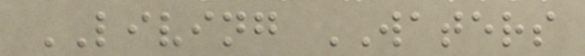LIVING WATERS
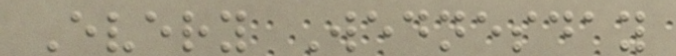Every Wednesday
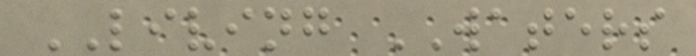LIVING WATERS
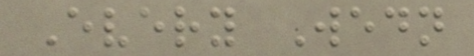Every Wedn
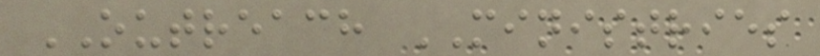OUTREACH MINISTRIES
